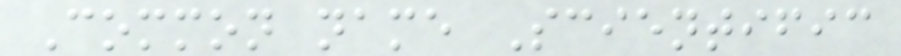Common name Scientific
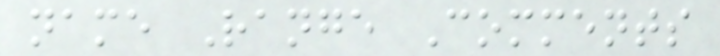name Range Comments
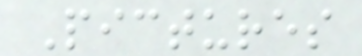Pictures
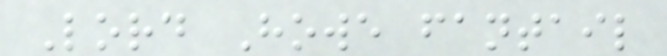Lord Howe fantail
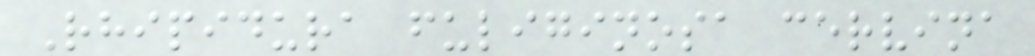Rhipidura fuliginosa cervina
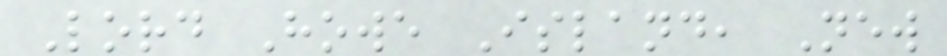Lord Howe Island, New
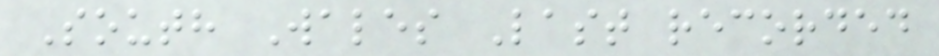South Wales Last recorded
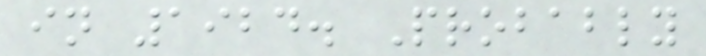in 1924. Probably
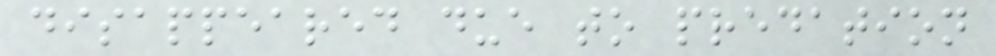disappeared due to predation
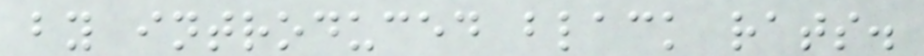by introduced black rats.
